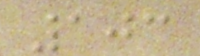103
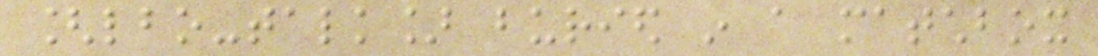[lbo-talk] buried in a matchbox
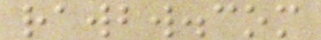rawbw.com
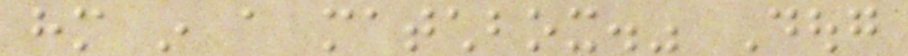him in a matchbox." Doug
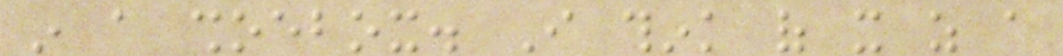in a shoebox. I think of it as a
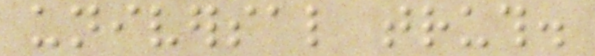universal truth.
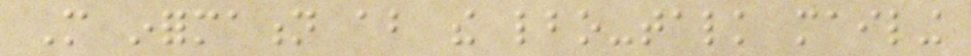More information about the lbo-talk mailing
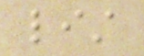list
